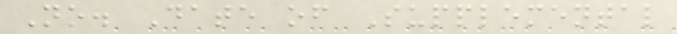No. Date of Supplemental
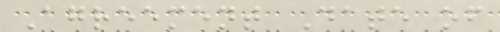Agreement Date of
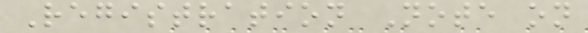Registration Note on
